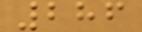286
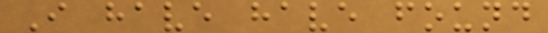I have have found
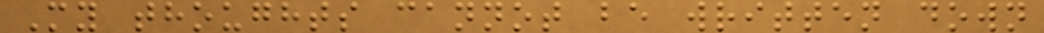My thoughts cannot be written down
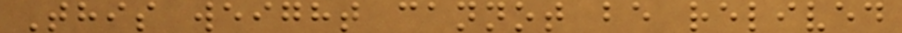This weight cannot be relived
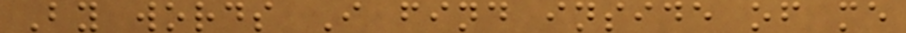By words I find inside of me
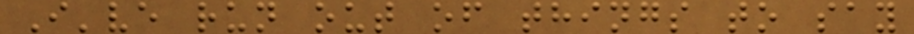I've run out of things to say
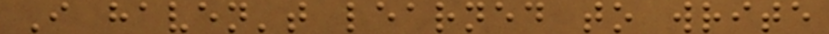I haven't learned to write
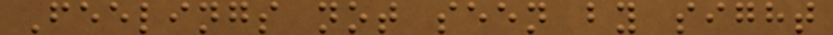Feelings not seen by sight
